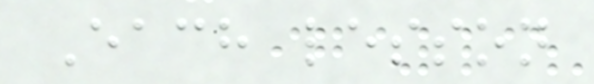Each lesson
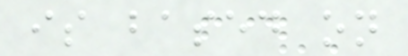is based on
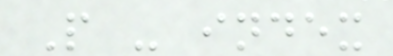P - index
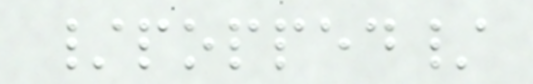/popped/
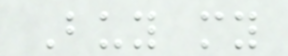Buy my
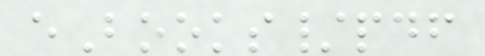eBooks/pdf
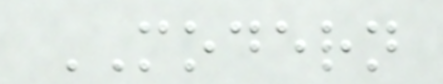MODERN
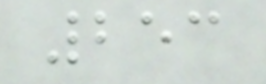253
